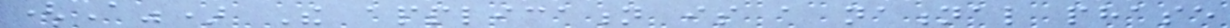(A") The application is a national phase
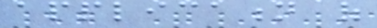application of
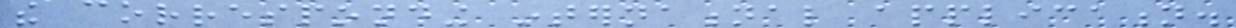the corresponding international application.
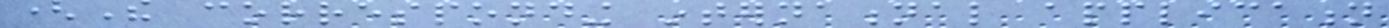(The corresponding international application
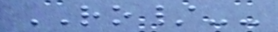RO/--
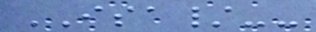ISA/--
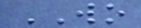WO
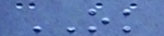OK
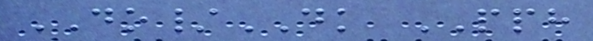DO/DK PPH
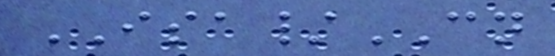ISA/CN
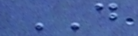DO
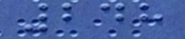248
